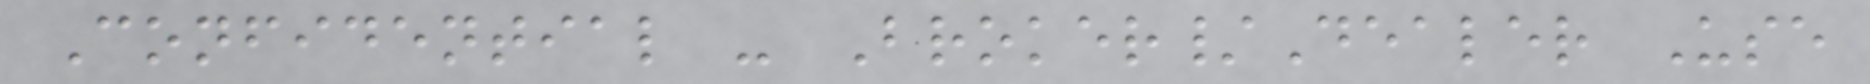Confidential - Broker/Dealer Use
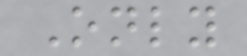Only
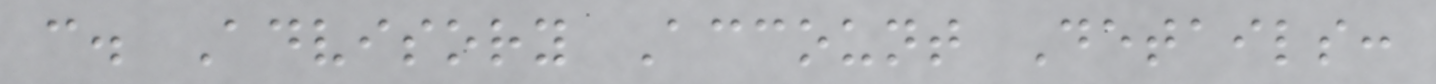c. Advisory Account Details:
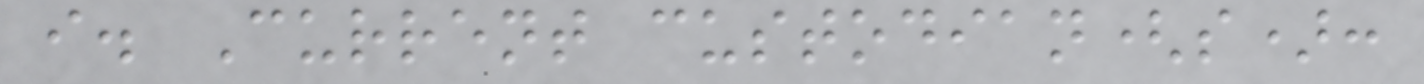i. Current custodian(s):
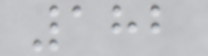182
